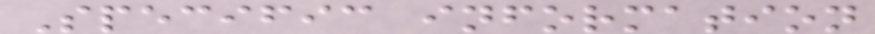Specific information
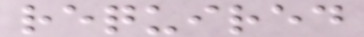required
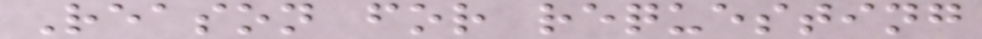Reason for requesting
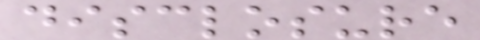disclosure
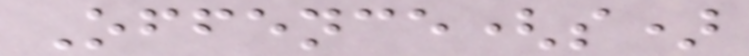Offence(s)
